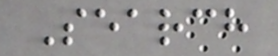Search
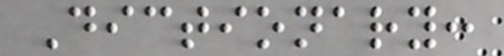Dictionary:
